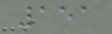151
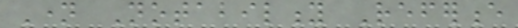Name Notability Reference
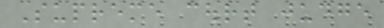Supreme court judge
